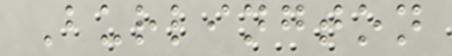Burlington
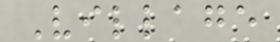Village
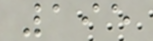195
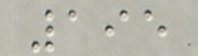195
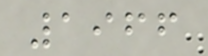1966
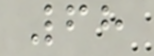68
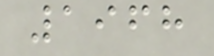1968
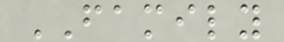FAMILY
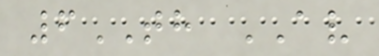6TH AV
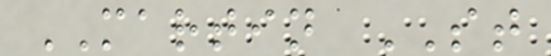MARTIN ST
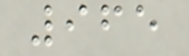965
